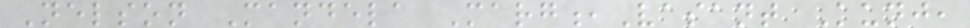Nelson Mandela Marg,Vasant Kunj,
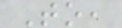To,
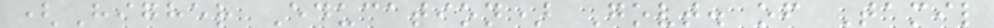(Higher Education) Govt. of Tamil
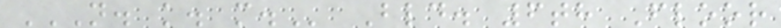N. K. M. Bld. 6th Floor
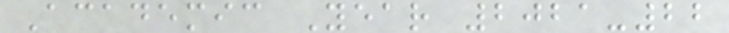Academic Year 2021-22
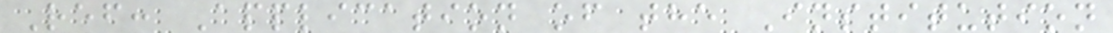Ref: Application of the Institution
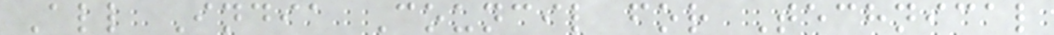All India Council for Technical
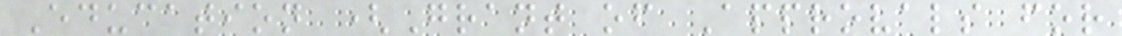Education (Grant of Approvals for
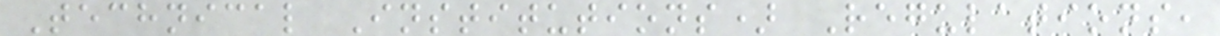Technical Institutions) Regulations,
